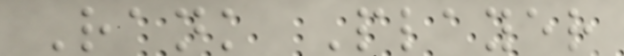Rank Player
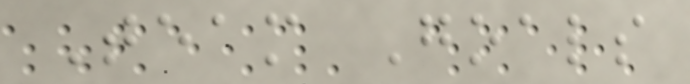Team Goals
